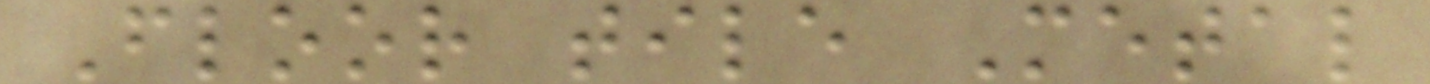Floor tile Metal
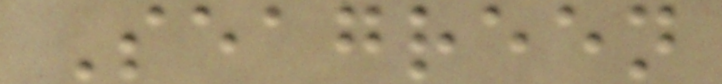Seagreen
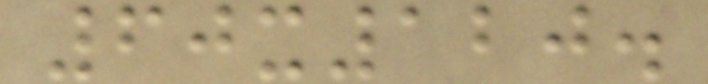60x120.
